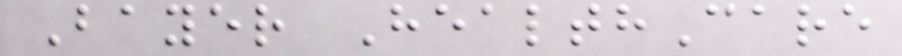Bayer HealthCare
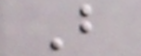B
